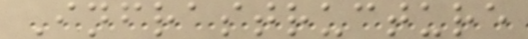Infrastructure
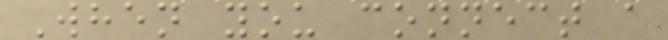When you connect a
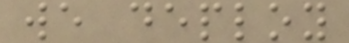we deploy
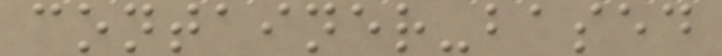container-based
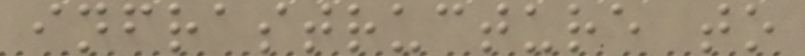infrastructure to
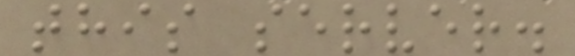this server.
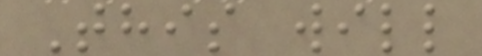This will
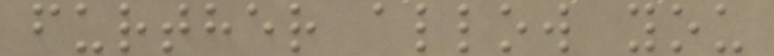further allow you
